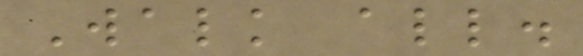Walk all.
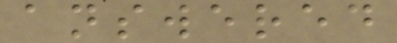answered
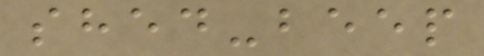shed-beep
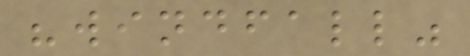"windfall"
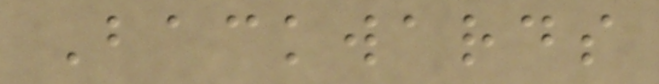Backwards
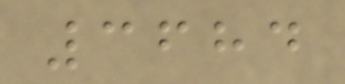3684
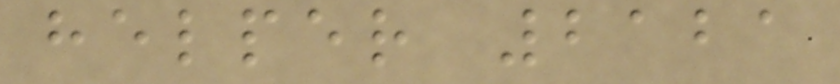helper 2121
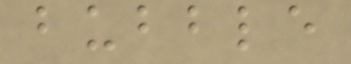bubble
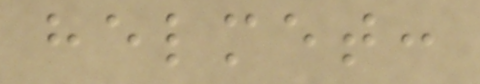helmet:
